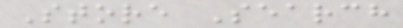Store Search
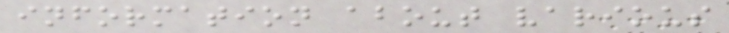information about various
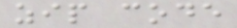zip code
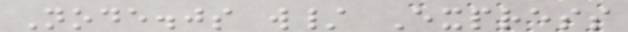Node.js w/ Express
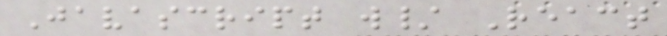Javascript w/ React
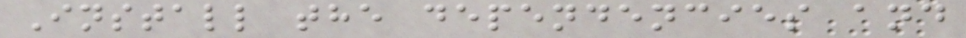Install the dependencies and
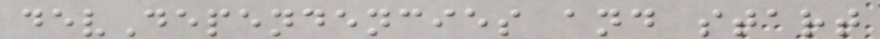devDependencies and start
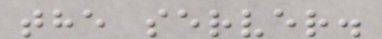the server.
